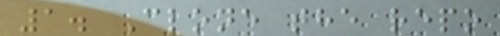1. Clone the repo
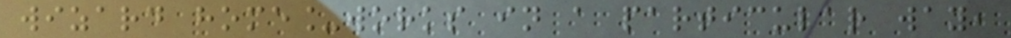wizard home_works in a particular way,
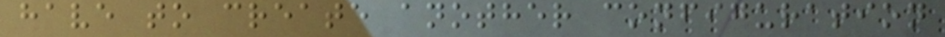have to create another configuration
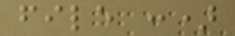file :)
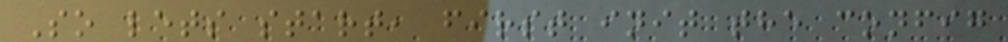So lets start, first init the config
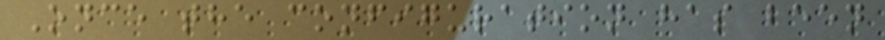Once the configuration has been
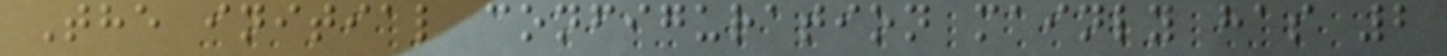The initial configuration mainly has 2
